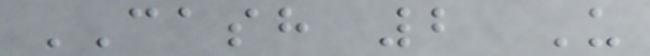CASH 2 U
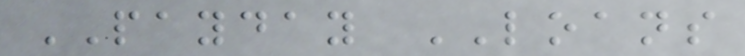PAYDAY LOANS
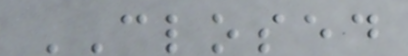CLOSED
